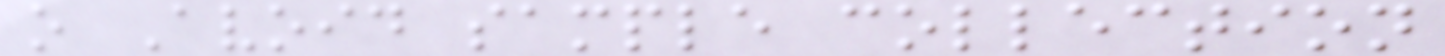o Avoid sample collection
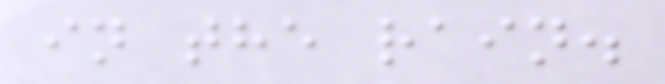in the rain.
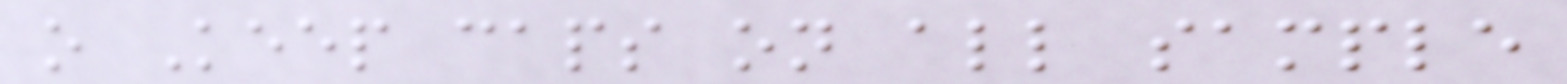o Keep caps on all sample
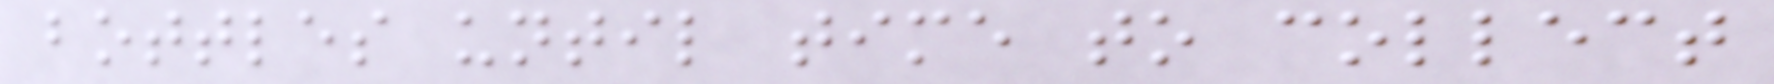bottles until time to collect
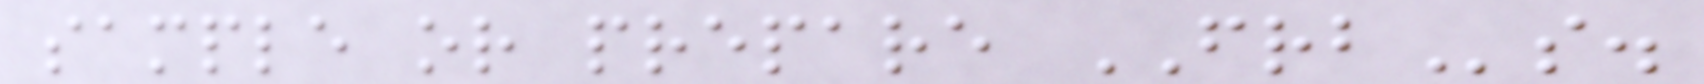sample or prepare FRBs.
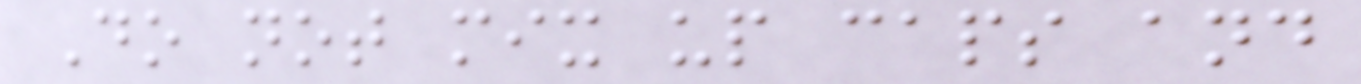Do not mix up caps and
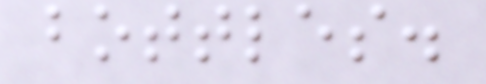bottles.
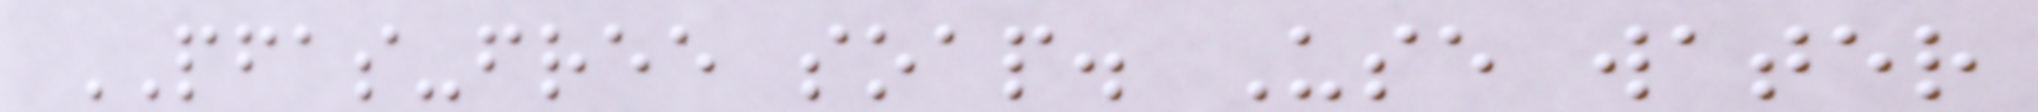PFAS-free soap. Use water
